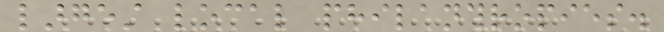largest local philanthropies.
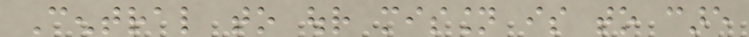Central to our mission is to care
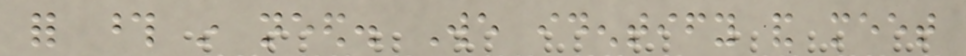for those in need. We identify and meet
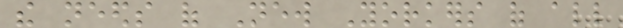the needs of New Yorkers of all
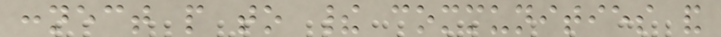connect people to their communities and
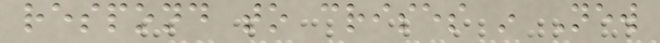respond to crises in New
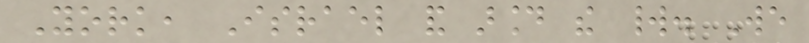York, Israel and around the world. We
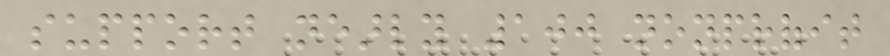support nearly 100 nonprofit
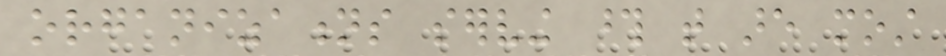organizations serving those that are most
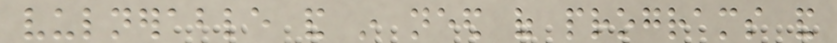vulnerable and in need of programs and
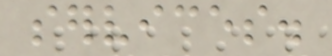services.
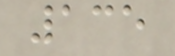135
